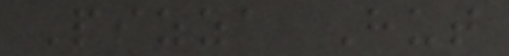Pizza Hut
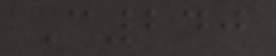C240
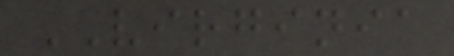VIRGINIA
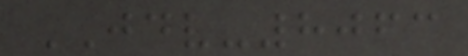JDV-8063
